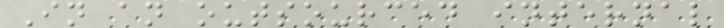In an outsourced internal
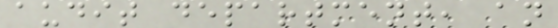audit department, an
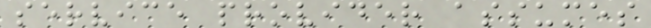service provider assumes
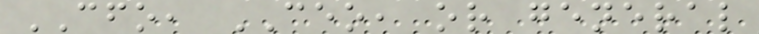CFO, CEO, or general
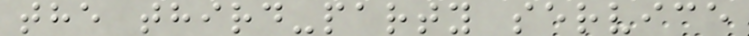the third-party service
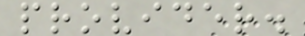provider.
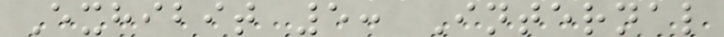Exhibit 5: Internal
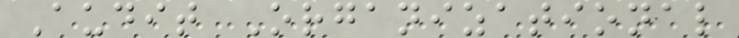Audit Organizational
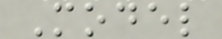Model
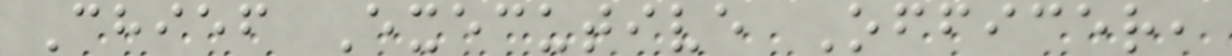Chief Executive Officer,
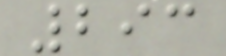293
